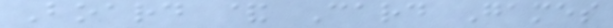Board & Card Games
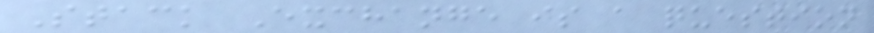Stack Exchange is a question
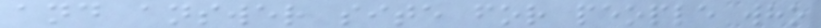and answer site for people who
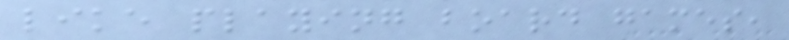like playing board games,
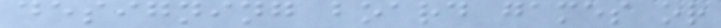designing board games or
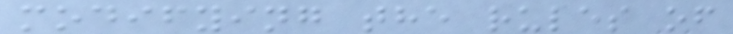modifying the rules of
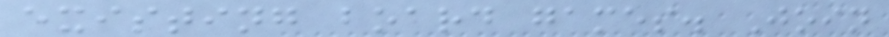existing board games. Join
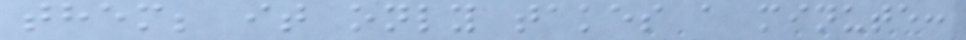them; it only takes a minute:
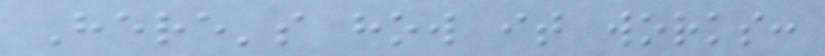Here's how it works:
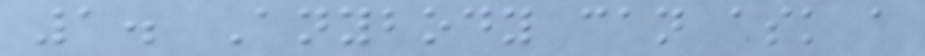1. Anybody can ask a
